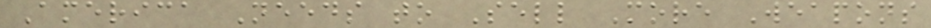America Needs to Sell More Weapons
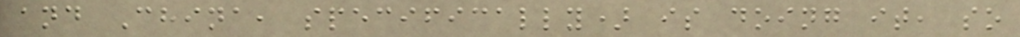and China, specifically) is doing it, so
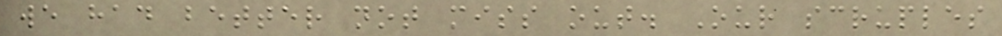we had better not miss out. Our scruples
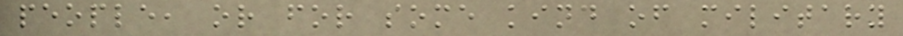people, or for some kind of military
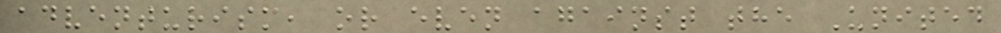adventurism, or even against the United
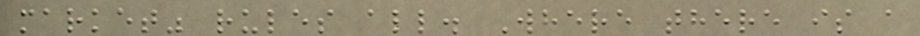market" rules all. Where there is a
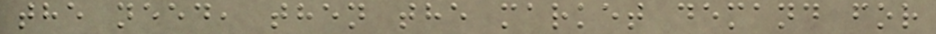the need, then the market demand for
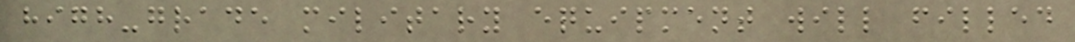high-grade military equipment will filled
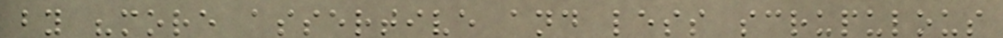by "more assertive and less scrupulous
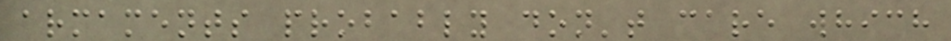armaments probably don't care which
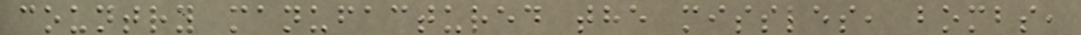country manufactured the missles, bombs,
